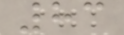83
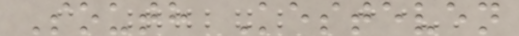South Kesteven
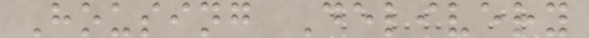Housing Delivery
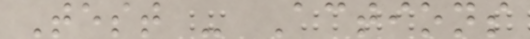Test - Actions
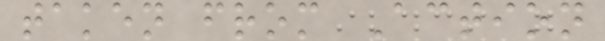taken from Action
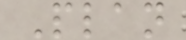Plan
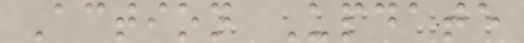Action Update
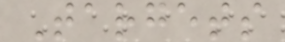Targets
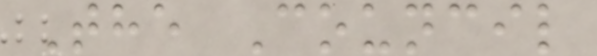The Council
